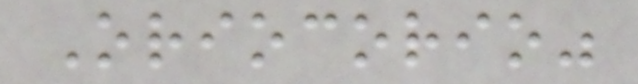Oriocorio"
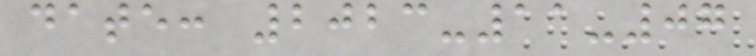date: 2023-11-07
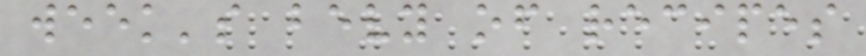week's bevy of recipes
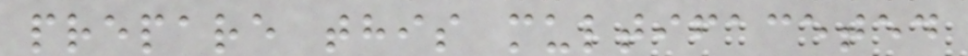prepare this multifaceted
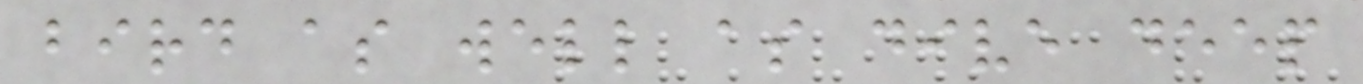bird as well as dive deep
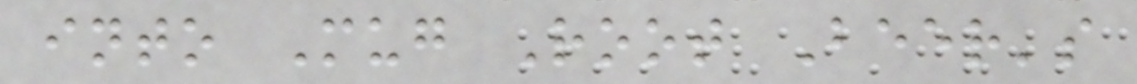into Mug Root Beer's
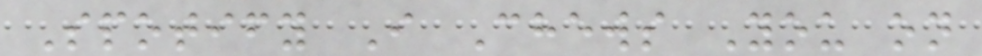Spotify I Chews You on
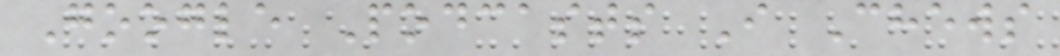Google Podcasts I Chews
